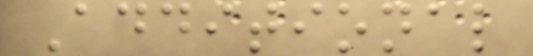Additional
